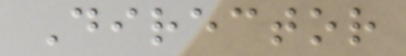Director
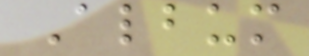Album
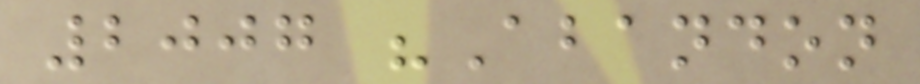2007 "Abandon
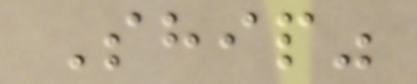Ship"
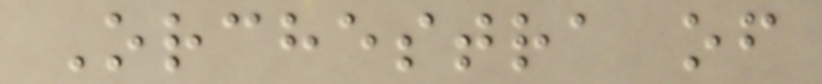Orchestra of
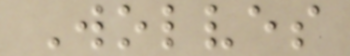Wolves
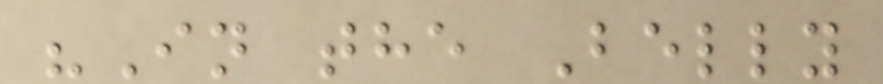"In the Belly
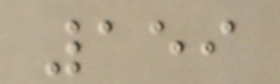159
